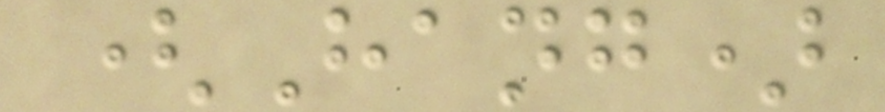(Hang)
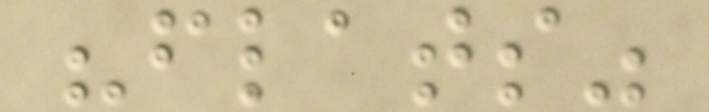"flats"
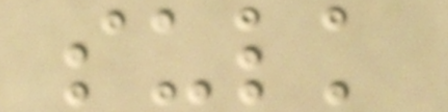sulk
